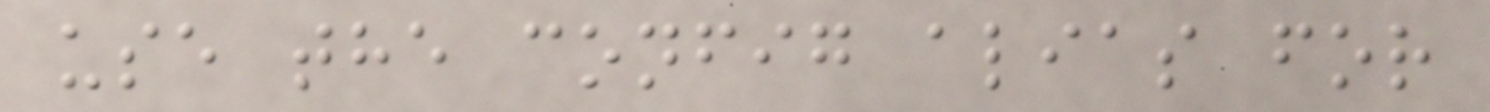use the config alias for
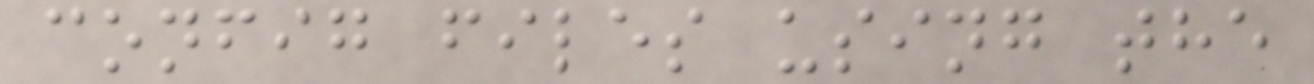config files using the
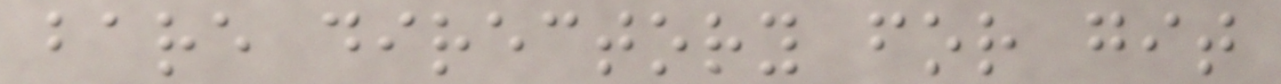bare directory for git
